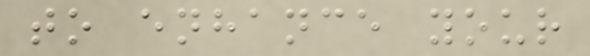to enhance your
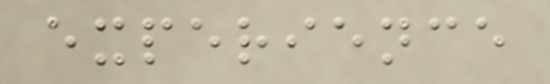experience
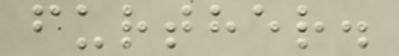further.
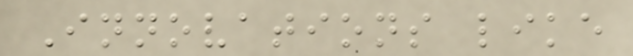Innovations like
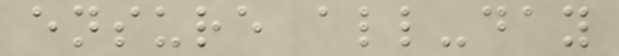ensure all-day
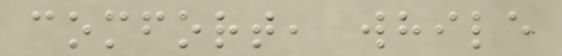comfort, while
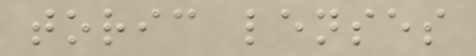toric lenses
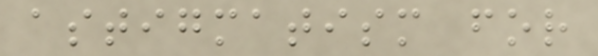astigmatism for
